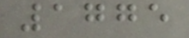1775
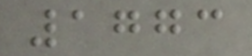1773
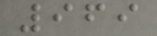969
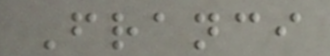Franci
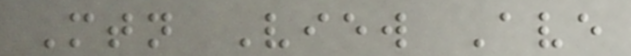Mtn View Ave
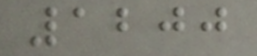1200
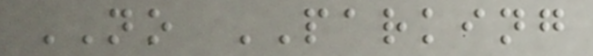NO PARKING
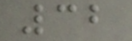32
